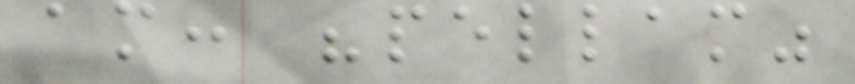am: "pellam"
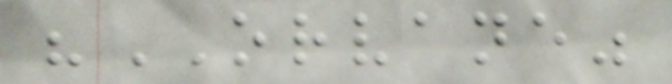"ORVANE"
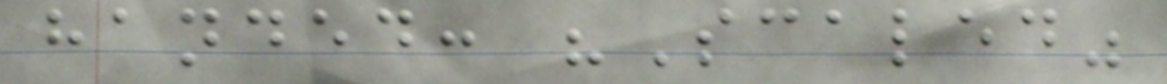handed: "Scaled"
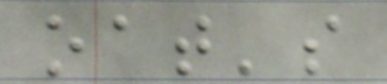oat's
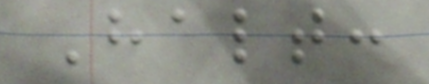Halt:
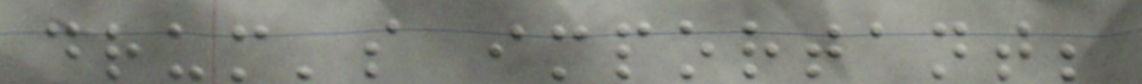drum's important;
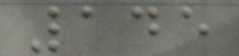145
